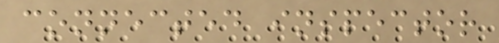connected inspector
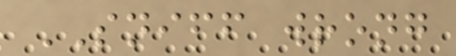SNIFF wrong
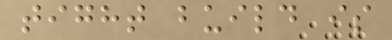tight build is
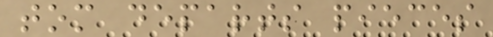tom departs pieces
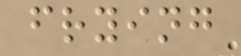frying
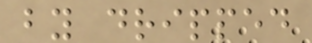by dripped
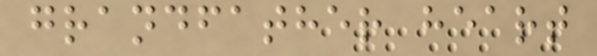grandfather heart
